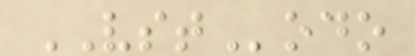VSTodo
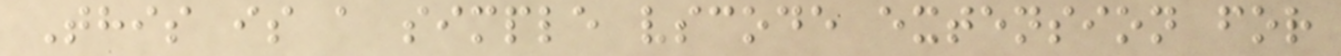This is a simple vscode extension for
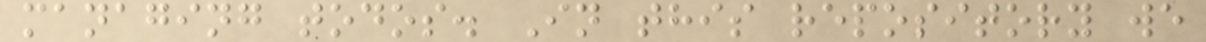managing todos. In this repository we
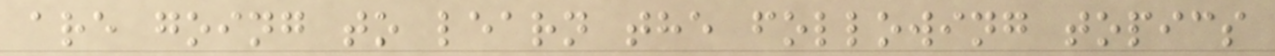are going to learn the following topics
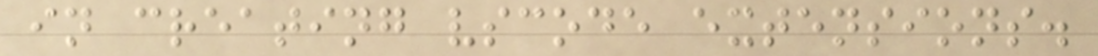in creating vscode extensions.
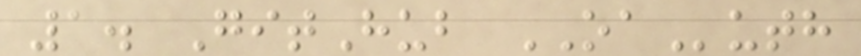1. GitHub OAuth
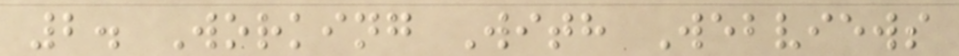2. Working With Webviews
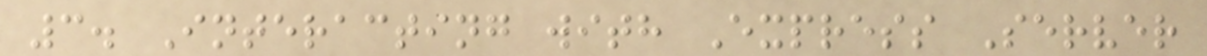3. Interacting with Express Server
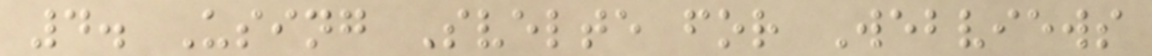4. Using Svelte for Webviews
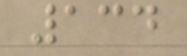134
